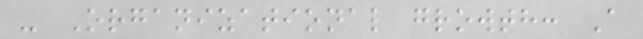- Organizational growth: A
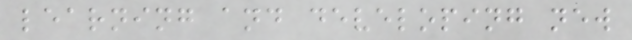learning and developing new
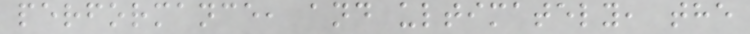performance, and ultimately, the
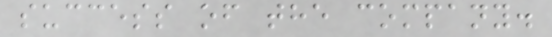success of the company.
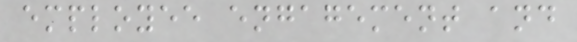employee engagement and
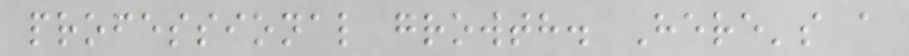professional growth. Here's a
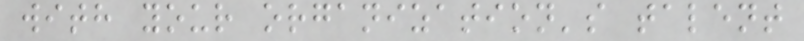with your organization's talent
